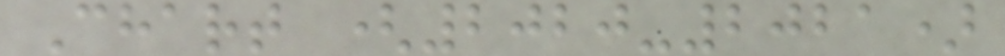Chart (2020-2021)
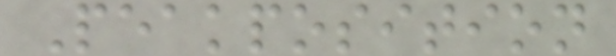Peakposition
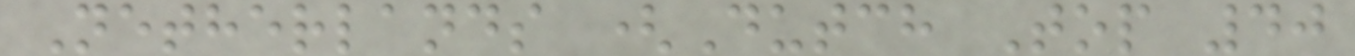Netherlands (Dutch Top 40
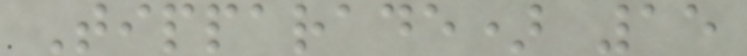Tipparade) 15
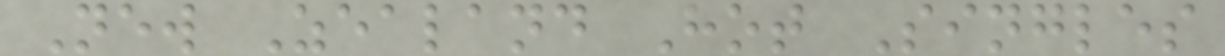New Zealand Hot Singles
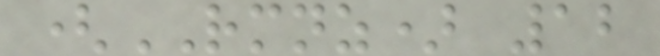(RMNZ) 12
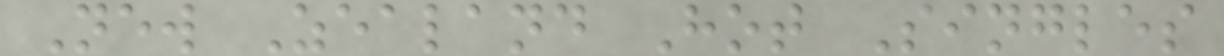New Zealand Hot Singles
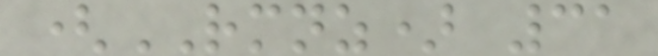(RMNZ) 31
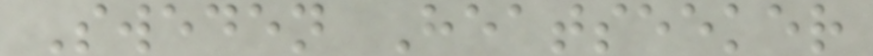Sweden Heatseeker
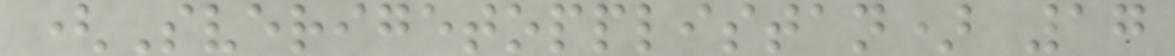(Sverigetopplistan) 17
